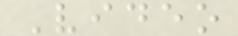Video
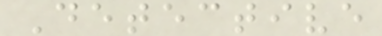Detective
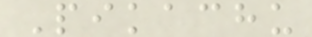Pikachu
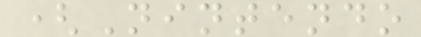(Nintendo
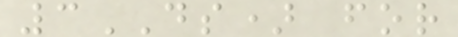3DS) for
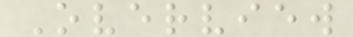Overview
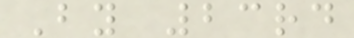By 23rd
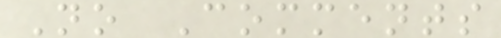No Comments
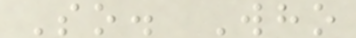So. Who
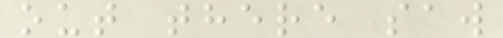out there saw
